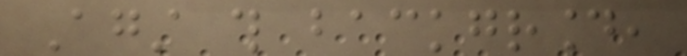Against this background,
